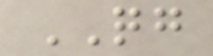QG
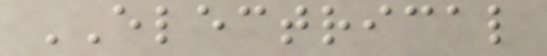ELECTRICAL
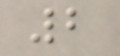2
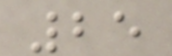25
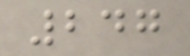247
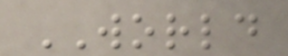WORLD
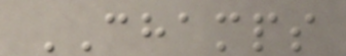CHAMPS
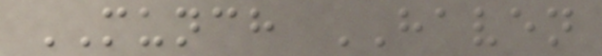MUNCH HAVEN
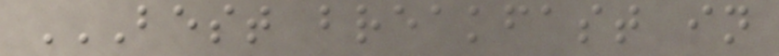BEST BREAKFAST IN
